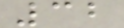32
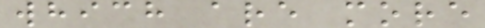which are more
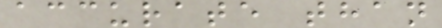accurate than
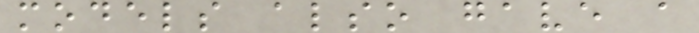models also gave a
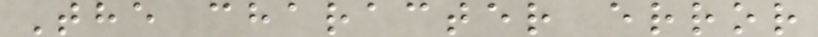The character error
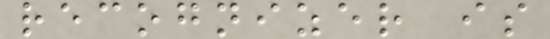recognizer is
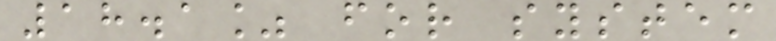18.1% for system
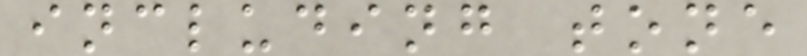including tone
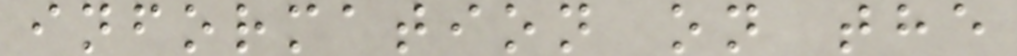information on the
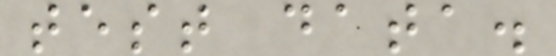test data.
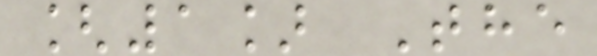[1] The
